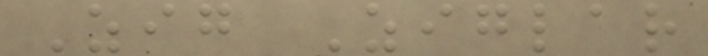Zig Ziglar
